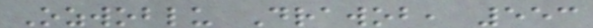Ozwoblu Drawob, 553
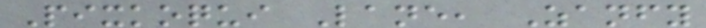Pixkoqui Lane, Zanfy
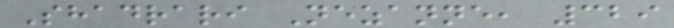Shadrari Nezanne, 329
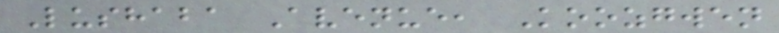Lushaba Avenue, Koozgwen
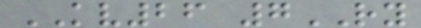KV26 7RY
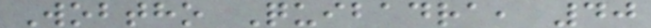Wobtho Quibadra, 40
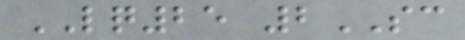LQ25 2SC
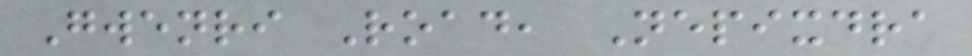Gwenri Road, Nepixdra
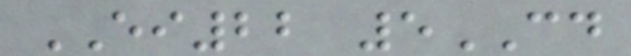EI22 5CD
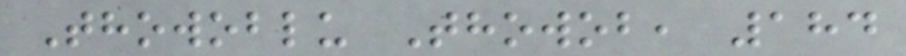Thowoblu Thowob, 184
